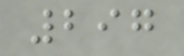297
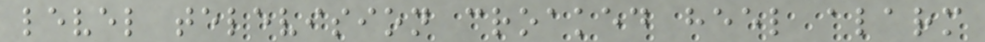level television croaked heel alarm
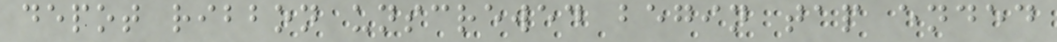depot ribbon unscrewed begin tap ended
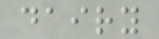dairy
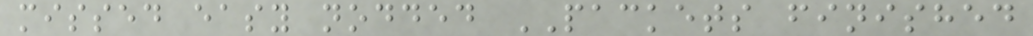missed easy nodded PACKETS finished
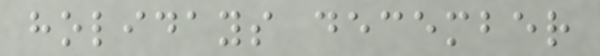holidays december
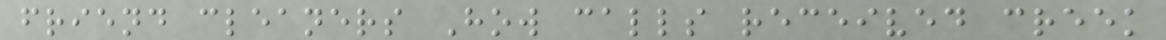friend cleaners How calls received creek
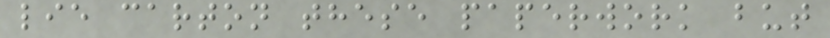lie carton these paperwork but
